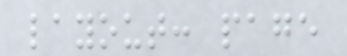layout: page
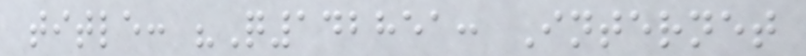title: "Q142851: Internet
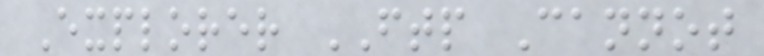Explorer FTP Cannot
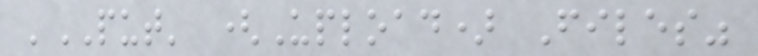'PUT' (Upload) Files"
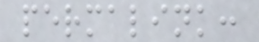permalink:
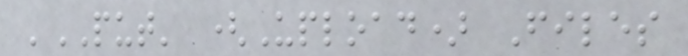'PUT' (Upload) Files
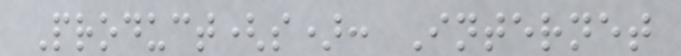Product(s): Internet
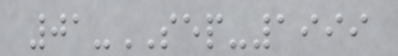01-SEP-1999
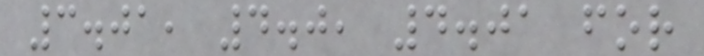3.01, 4.0, 4.01 for
